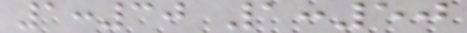1:30 1:50
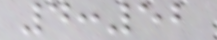4:52
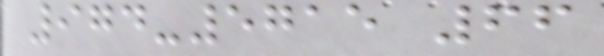974-5715 66
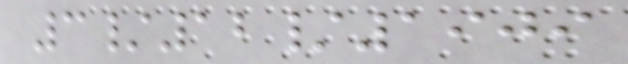3/12/1909
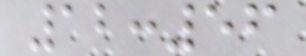12:56
